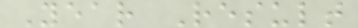Year Result
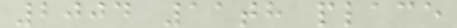2004 11th place
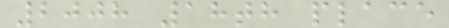2008 18th place
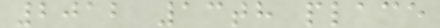2012 13th place
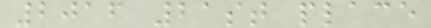2016 21st place
